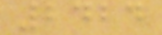2424
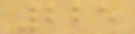225
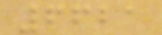6621
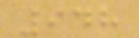948
